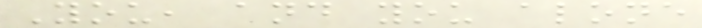You, and you alone
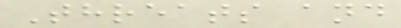Threats and
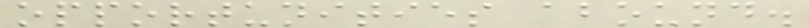opportunities abound.
